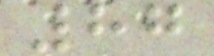87
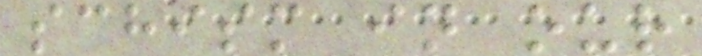schism in our
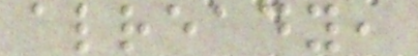already,
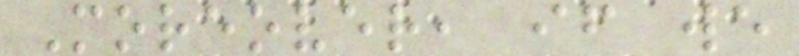Moreover, if we
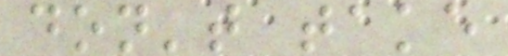don't take
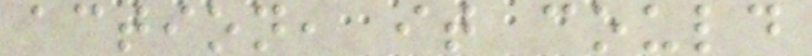action, it could
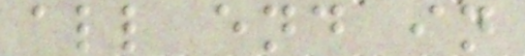all end in
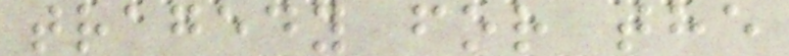tragedy for the
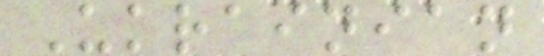Ukrainian
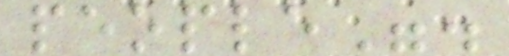people".
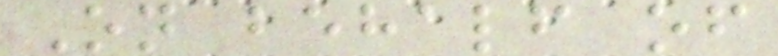On behalf of
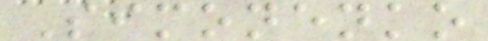Simonenko
